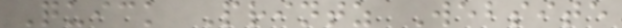Quick Printz Website
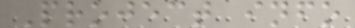Project info
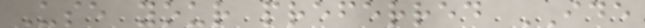Use your preferred IDE
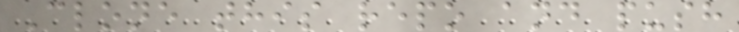Clone this repo and push
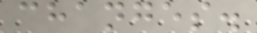changes.
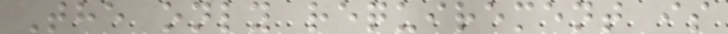The only requirement is
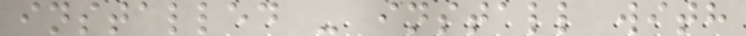installed - install with
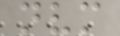nvm
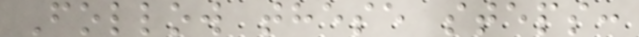Follow these steps:
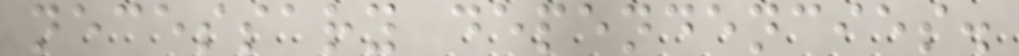necessary dependencies.
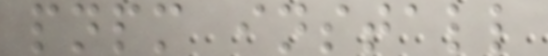pnpm install
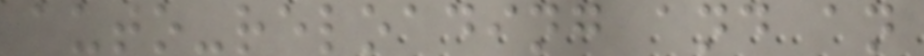auto-reloading and an
